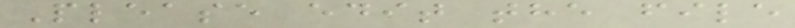Please edit the file
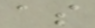as
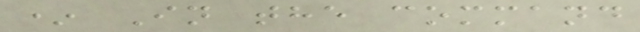* In the command
